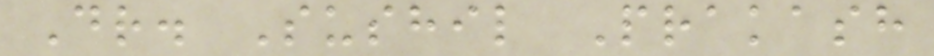Dr. Sushil Prakash
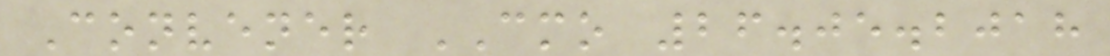Convener CMO 26.05.2018
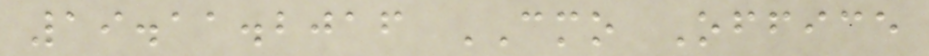19.11.2016 CMO Office
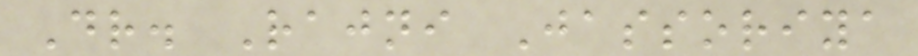Dr. Rajni Jassoriya
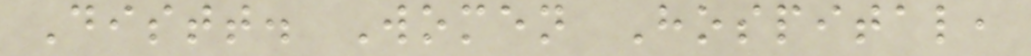Distt. Women Hospital,
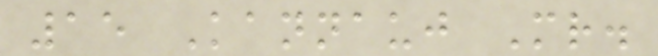15 Kannauj Mr.
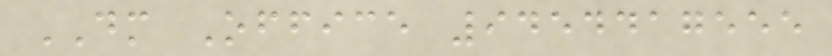DM Office 9454417555
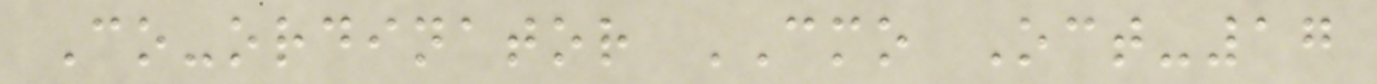Co-ordinator CMO Oct-17
